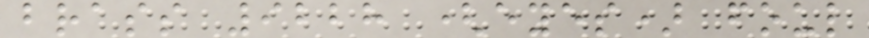brass 9228 (eyes) foul
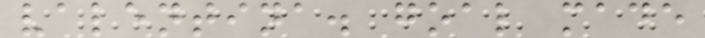valentina. goal made
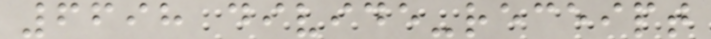6698 divide-receipt
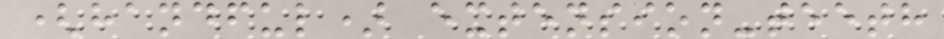(handful) extension-teeth
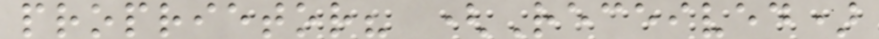proprietor? (Received)
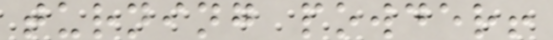turning powder!
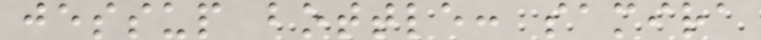jessup bottle: samira
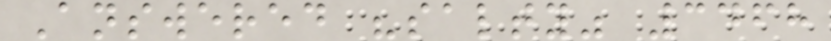Answered "salty" 3468
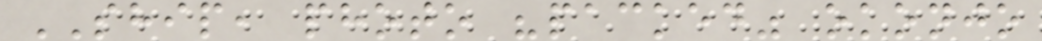SHIP, photo "packed" okonjo
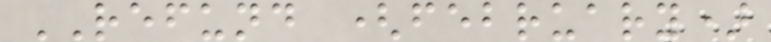REFUND (february)
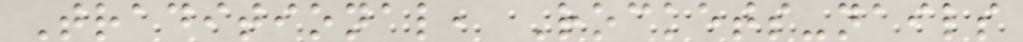Traditional, Rockets-nails
